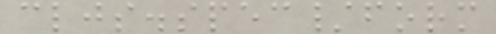cljs.spec/form
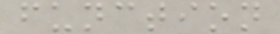function
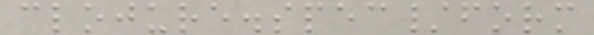clojure.spec/form
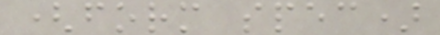(form spec)
